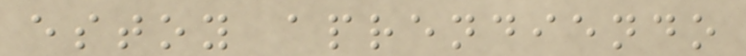estoy aprendiendo
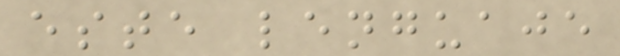este lenguaje
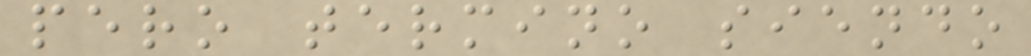pero termino siendo
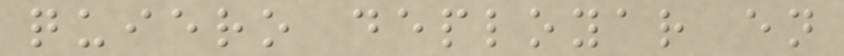quiero deployar en
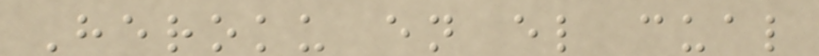Heroku en el cual
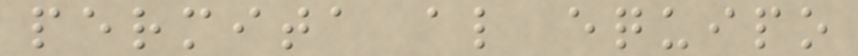permita al equipo
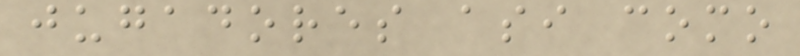jugadores asi como
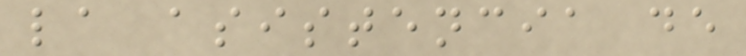la asistencia de
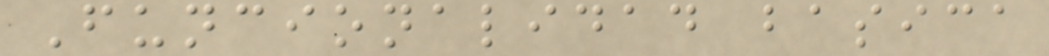Funcionalidad basica
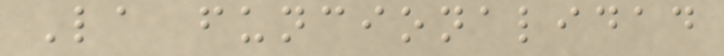La funcionalidad
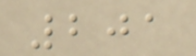201
